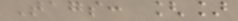Tags: []
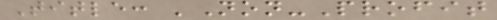Title: 'Non-Profit
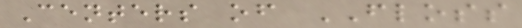Centers of FLOSS
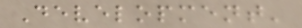Development'
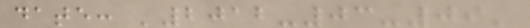date: '2012-03-09'
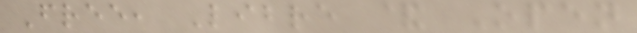Free, Libre & Open
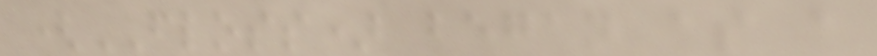(FLOSS) began as a
